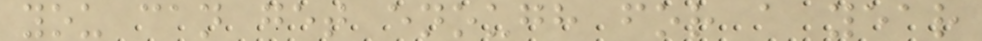you can get enough for a year
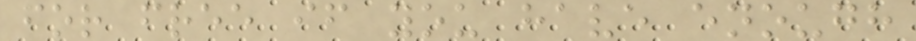for free if you have enough
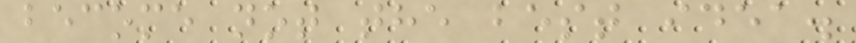become not the best idea.
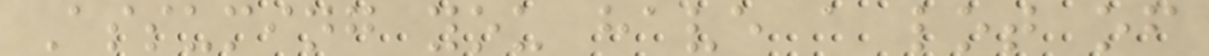Assuming you have a lot of
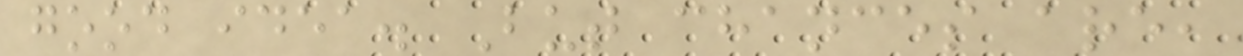good idea. But chances are,
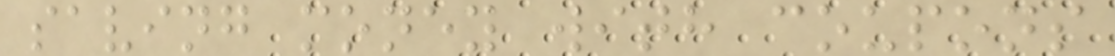saving money with coupons
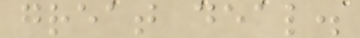great deal.
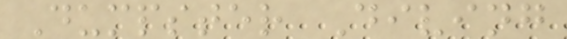Dumpster Diving
